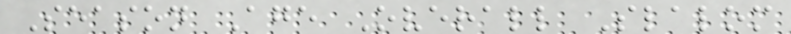Season Age Overall Slalom
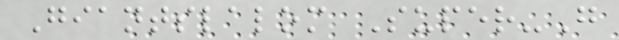Giantslalom Super-G
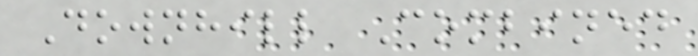Downhill Combined
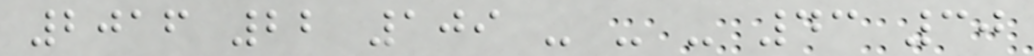2016 22 109 - - - 43 30
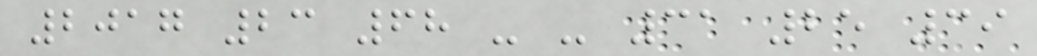2017 23 68 - - 31 25 39
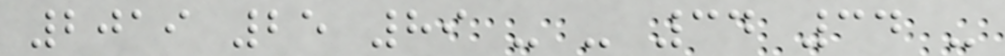2019 25 89 - - 34 34 -
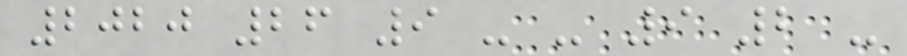2020 26 9 - - 9 2 -
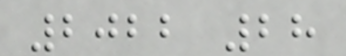2022 28
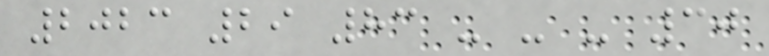2023 29 83 - - - 30
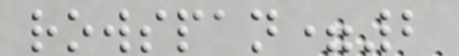rowspan=2
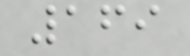169
